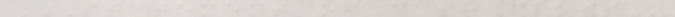STATEMENT OF CASH FLOWS
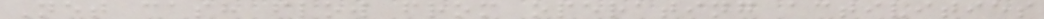Net cash flow from operating activities
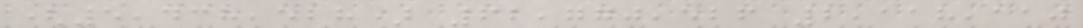(5,438,528) 62,770,526 2,118,110
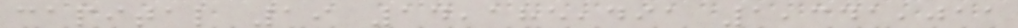capital 19 14,185,491 1,341,011
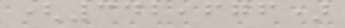(342,676)
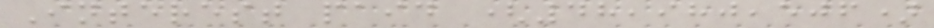Interest paid (48,980,506)
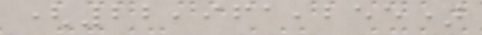(22,961,255)
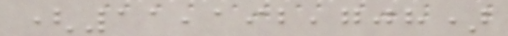(11,192,708)
